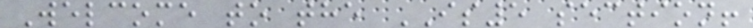Welcome to the IS5 section!
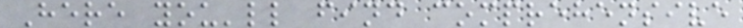Here you'll find comprehensive
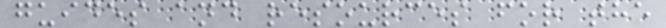guides and resources for the
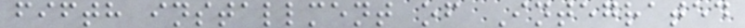fifth installment of Integrated
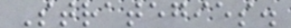Strategies.
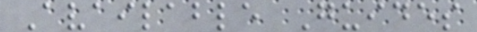Available Guides
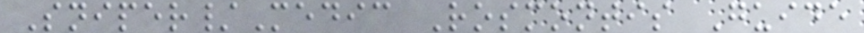Sniper/Medic Rosmontis Guide
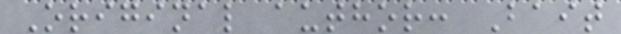Original author: Bait
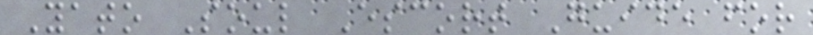Yato Soul Escort Guide for
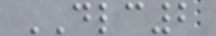DLC2
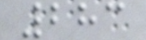283
